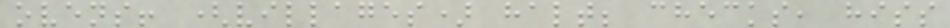ovens! (villages) halt; checks, hiss
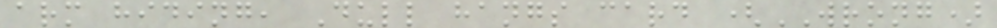arm hiding, Dull hangs card (WRONG)
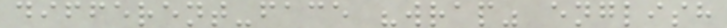different-face "wrap" english
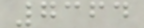7364
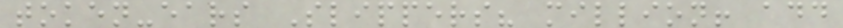token-ears Slippers? million! add
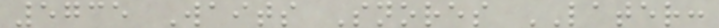5735 Waits Snores LATER:
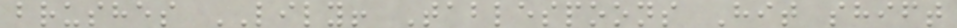brushes LILY! Tablespoons Hit shift
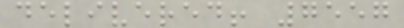delivered! 7557
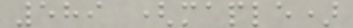589 (maple)
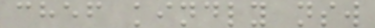chef kindly nsw
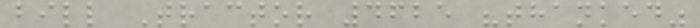bill Tractor 4625 "thanked"
